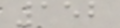152
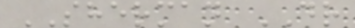SHERMAN DR
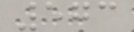573
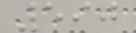590
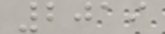2019
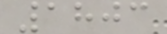1803
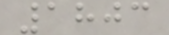1803
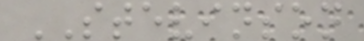STEVINSON
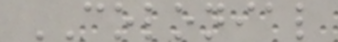COLONIAL
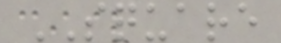SQUARE
